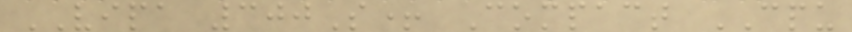VIPA 300S+ Compact CPU
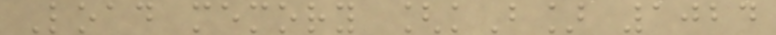Load memory [kB] 1024
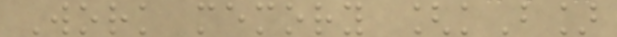Work memory [kB]
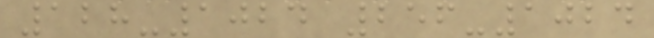128-1024 256-1024
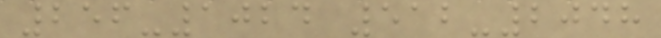256-1024 512-2048
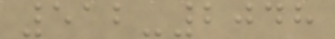512-2048
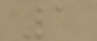1
